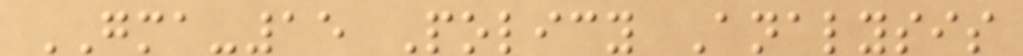GMA-15 Policy Analysis
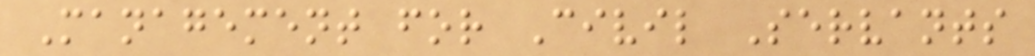Management for Civil Servants
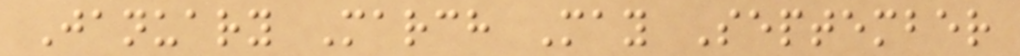January March May September
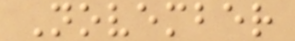November
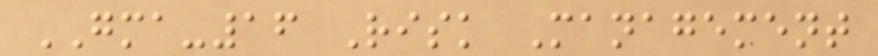GMA-16 Risk Management
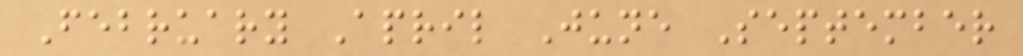February April June September
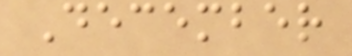December
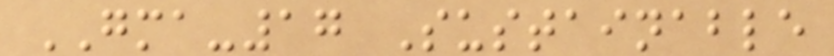GMA-17 Sustainable
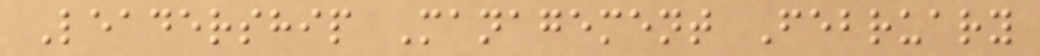Leadership Management February
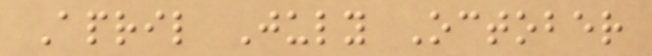April July October
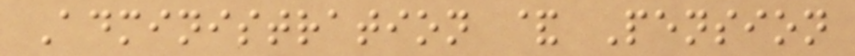Administration & Pension
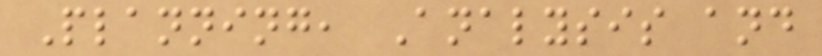Planning, Analysis and
